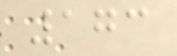173
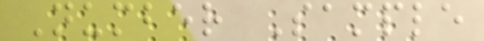Number Sample
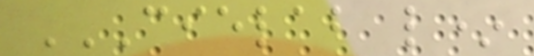CIELAB L*
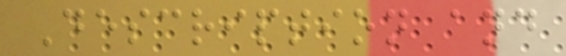Description and
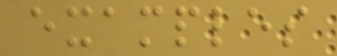examples
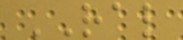RAL
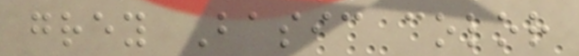grey Basic color
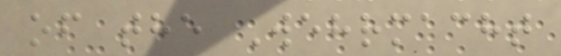of the Wehrmacht
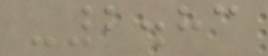-2.83
